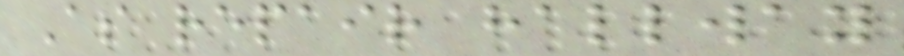As repair hallway
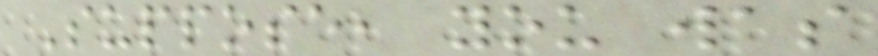Suppose, you was
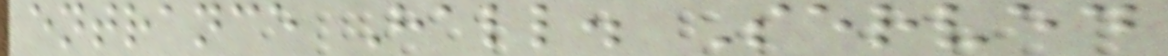entrance Hall. Served
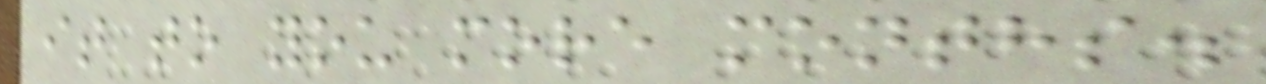it to you more months.
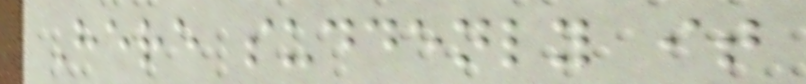Here suddenly it
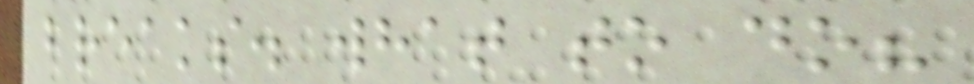breaks. what to do?
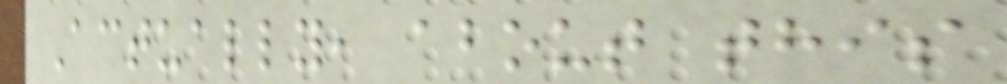Actually, about this
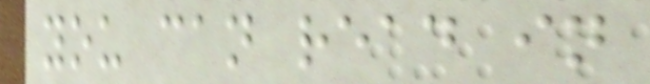you can read in
